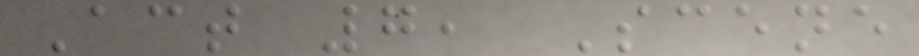Act 7, Scene
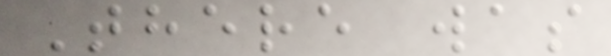There was
